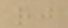rj
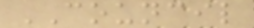COUNCIL
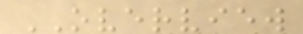OVERVIEW
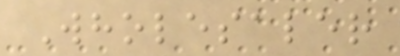Wholesaler
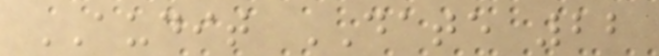AUDIT DATE 22
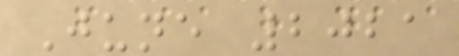June 2021
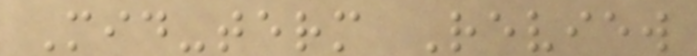Mid-term Review
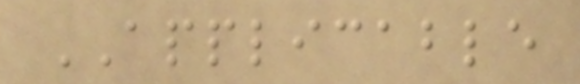APPLICABLE
